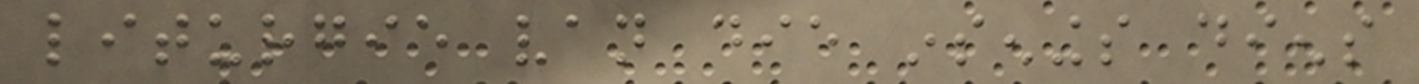liturgie van die insenings diens
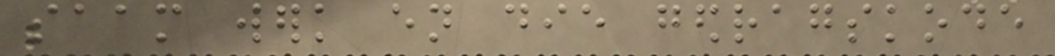saam werk en die gedragskode
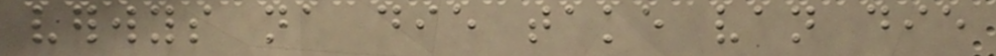verwys na die take van die
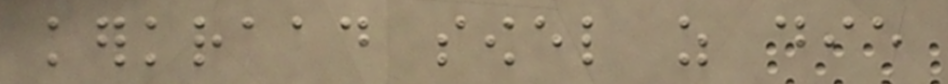kerkraad sowel as die
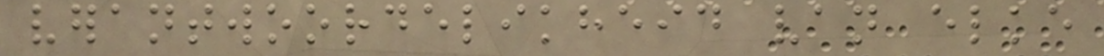verantwoordelikheid van elke
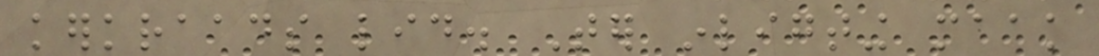kerkraads lid. Ter inligting maak
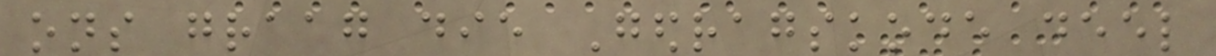ons graag die Gedragskode deel
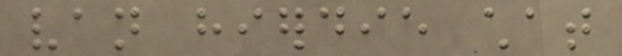van hierdie chat
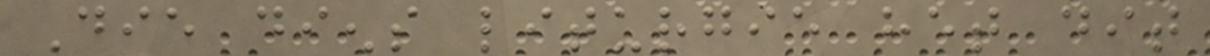Die diens liturgie het dit
